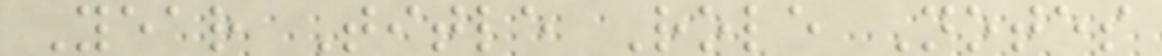Year Title Role Notes
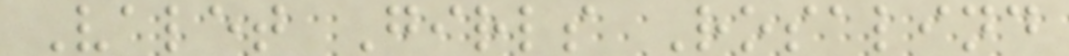Valet Girls Rosalind
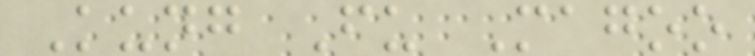Kung Fu Magoo
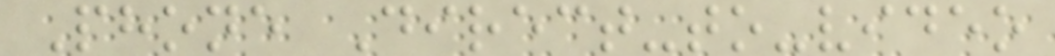Phone Direct-to-video
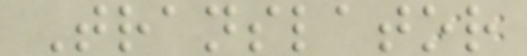Translator
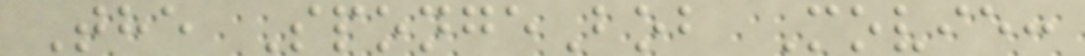The SpongeBob Movie:
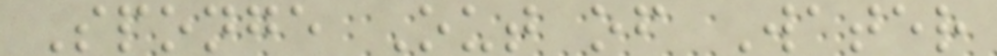Sponge Out of Water
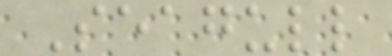Seagull
